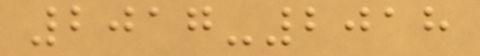2017-2018
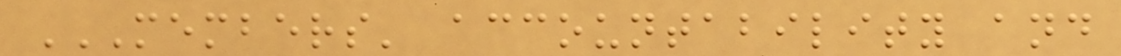MEMBERS' ACCOUNTABILITY AND
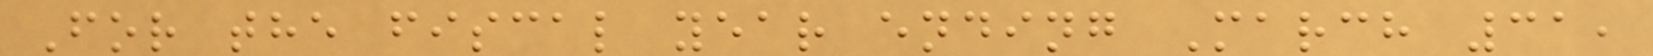For the fiscal year ending March 31,
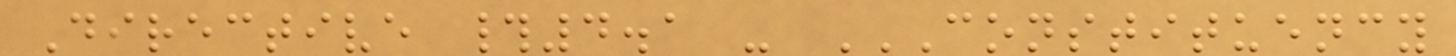Directive #4.1 - CONSTITUENCY
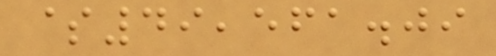$49,561.09
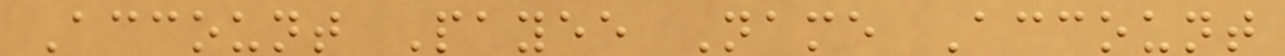Account Payee Name Account
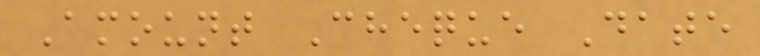Amount Cheque Date
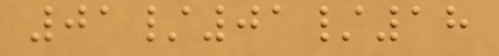01/01/18
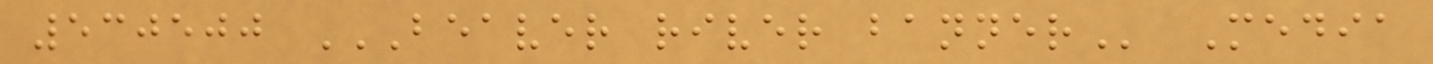530500 BEAVER RIVER BANNER Media
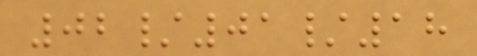02/01/18
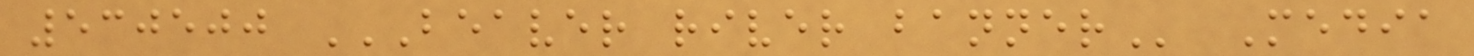530500 BEAVER RIVER BANNER Media
